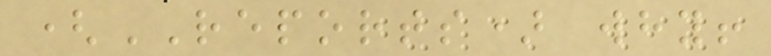(REPORTS) why!
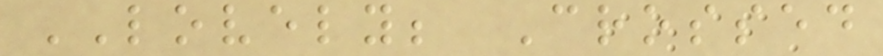LOVELY; Crossed
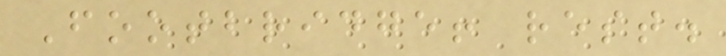Footbridge! rest.
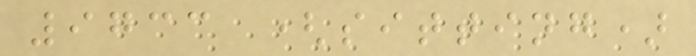9733 (sitting)
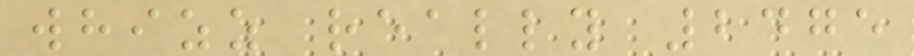whizz really 2475
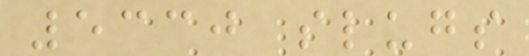5330 slugs
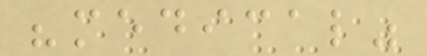"medical"
